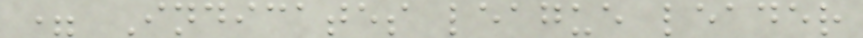= Indicates league leader
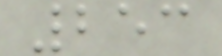253
